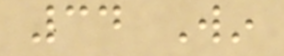34 Win
